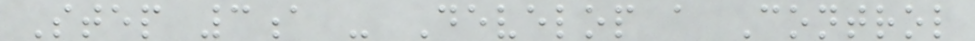Step 3a - Develop a Control
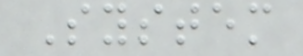System
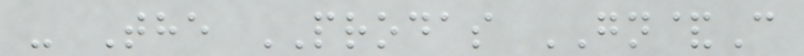- The PRODAS GN&C
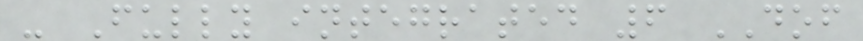- Fully integrated 6 DOF
